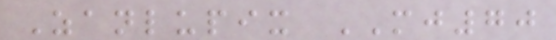Zanlupix MJ70
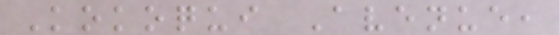Kokoqui Avenue,
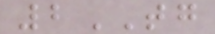2TG
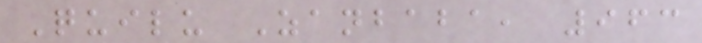Quilu Zanbaba, 963
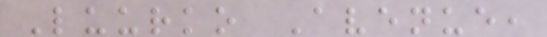Luurko Avenue,
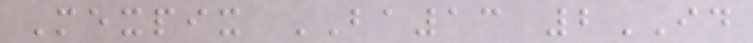Mexpix BA13 2ID
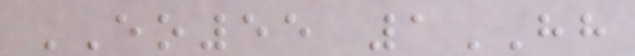EO55 1HH
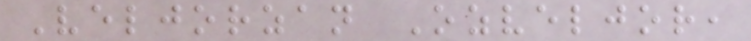Veljorzan Ozveljor,
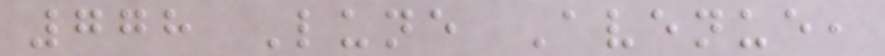778 Lune Avenue,
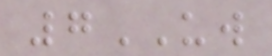7UW
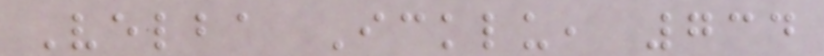Velba Icklu, 734
